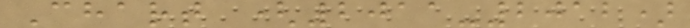Chart (2011-2012)
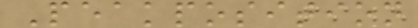Peakposition
